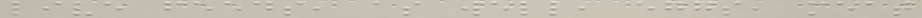live feeds, as well, eggs, meat
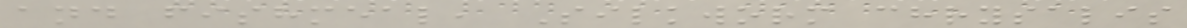and fishmeal, Silkworm chrysalis
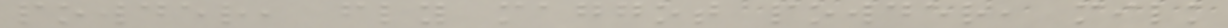powder, fly maggot powder, milk
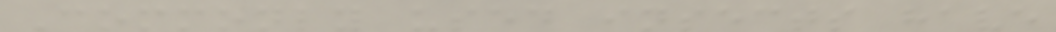Commonly used insects have
